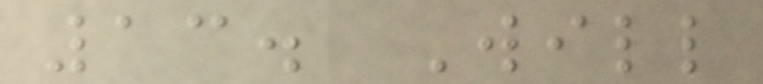13. Will
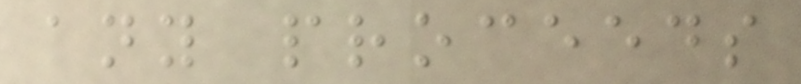any proceeds
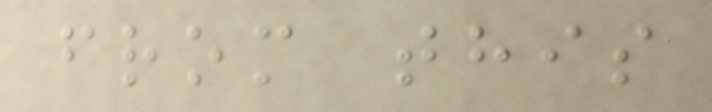from this
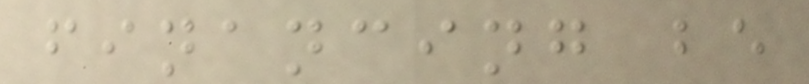financing be
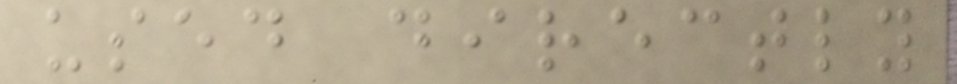used directly
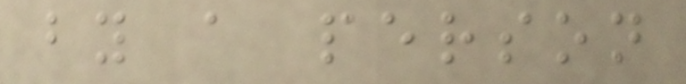by a person
